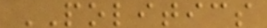POLITICS
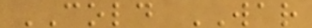COLD WAR
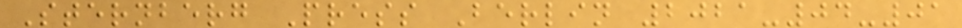Sternberg Press Berlin 2021-04-01
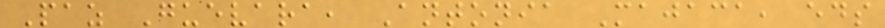Paz Guevara, Antonia Majaca, eds
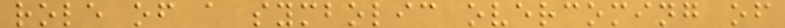role of a symbolic overcoming of
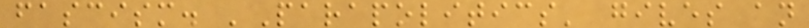fascism. 'Parapolitics' gives an
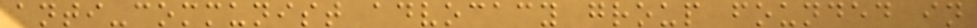anti-communist advocacy group founded in
